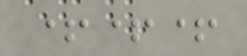+++
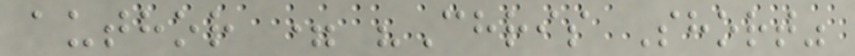author = "Chris Short"
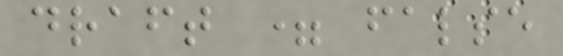draft = false
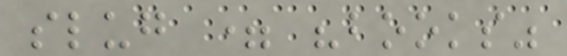slug = "books"
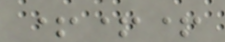+++
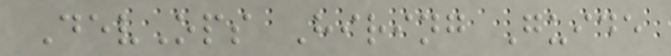DevOps Hiring Guide
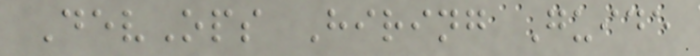DevOps Hiring Guide
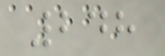248
